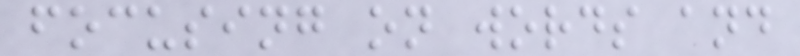focusing on words and
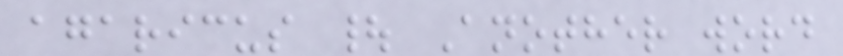agaricus | Another word
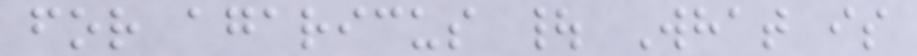for agaricus | What is
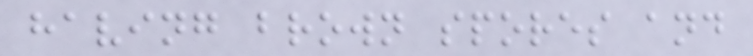having brown spores and
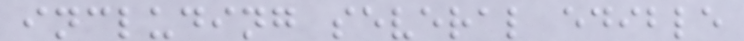including several edible
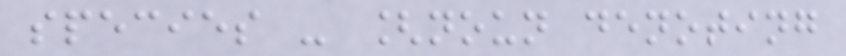species - [noun denoting
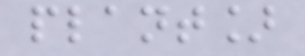plant]
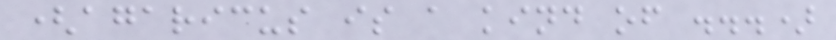(agaricus is a kind of ...)
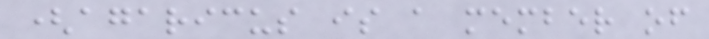(agaricus is a member of
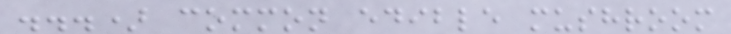...) common edible mushroom
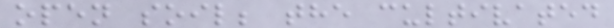open soil; the cultivated
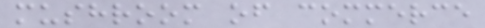mushroom of commerce
